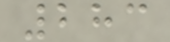283
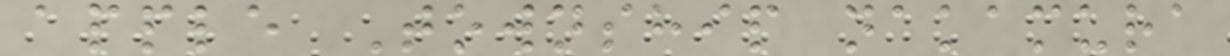apple Township nakamura
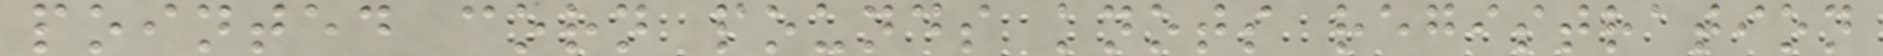pointed corn pounds knots registration
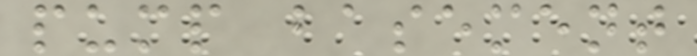pump basement
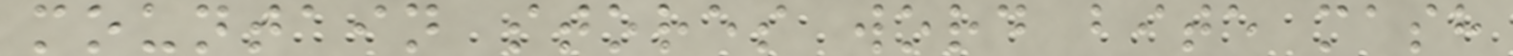mountain stores word bite mash
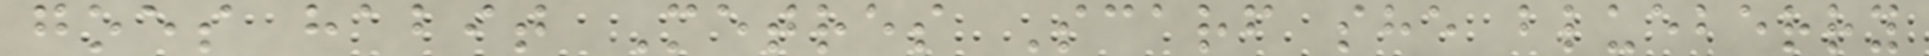goes habit Metres Scarf she blueberry
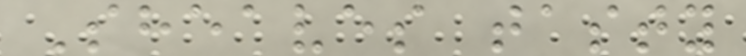Sheaves tasty
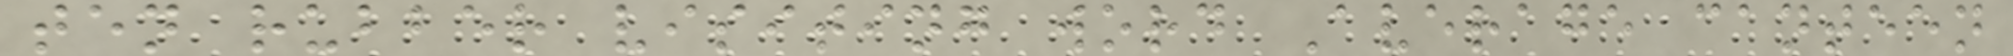ten rubber visiting word Average canteen
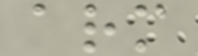arm
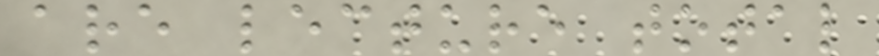are lecture total
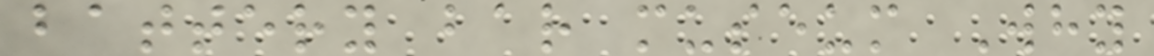battery bar museum Why
